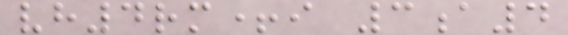vh4rm+i 3a4
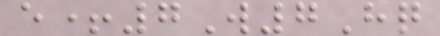e+7W7Hq
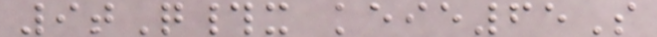9tQ#x keie65S
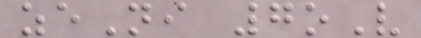zeNi 7oV
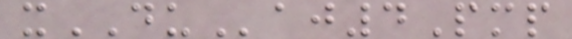xDUaj4Pmp
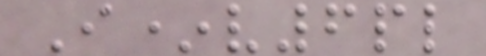I*v6pl
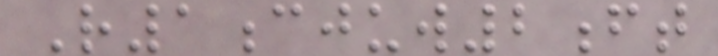R1cjuw2ft
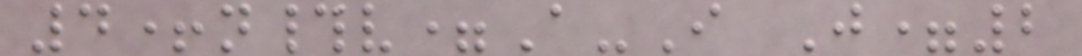4+n#v=A-I J=2
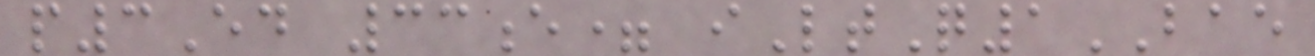p3Ed 33e= iLtQ1BAE
